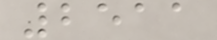2511
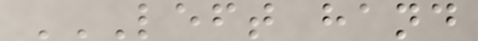LEFT HAND
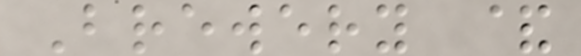Brewery &
